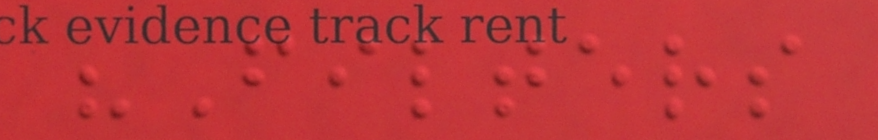"Filters
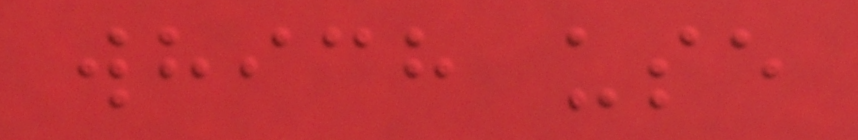which use
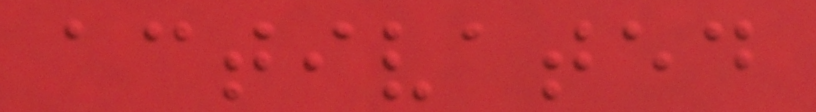activated
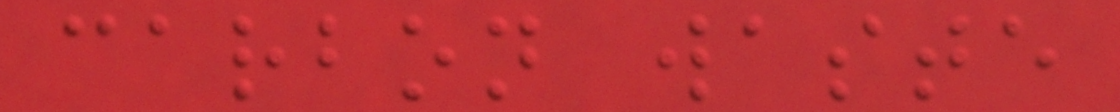carbon waste
